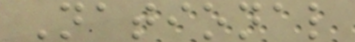National
